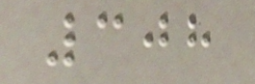308
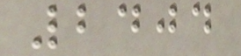2404
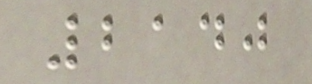2140
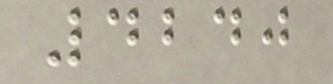4240
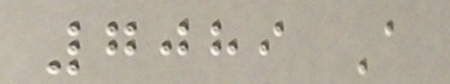7089 A
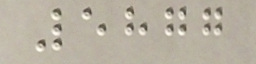5877
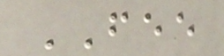FEE
